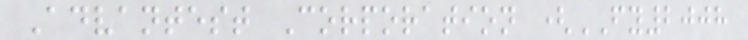Advantest Corporation (FY2008
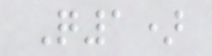Q1)
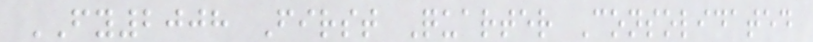FY2008 First Quarter Consolidated
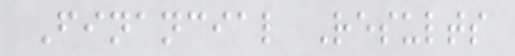Financial Results
